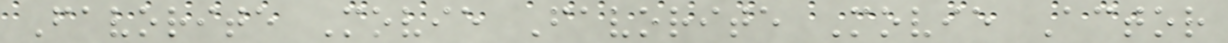Favorite Movie Favorite Movie Actor
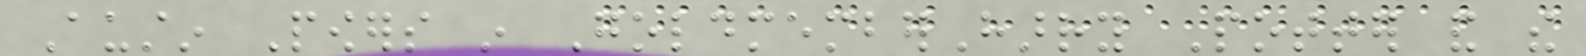Austin Powers in GoldmemberHarry Potter and the
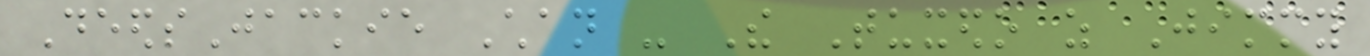DeedsJackie Chan - The Tuxedo as Jimmy
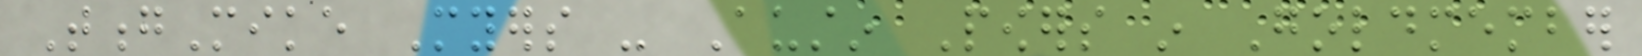TongMike Myers - Austin Powers in Goldmember
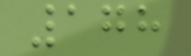178
